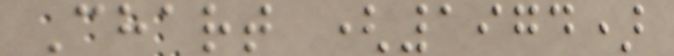Chart (1974)
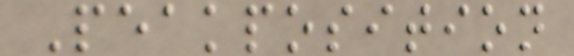Peakposition
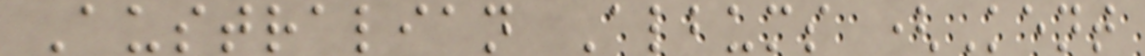Australian Albums (Kent
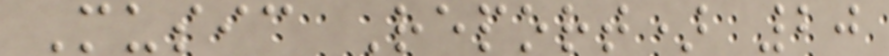Music Report) 20
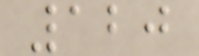120
